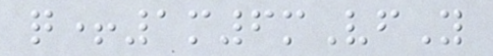q+1m6mVfY
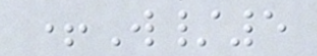+W/5
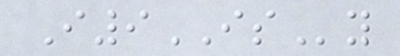I9ISy
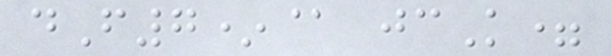dF7*@ jcK=
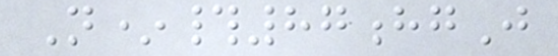N*#87hgJ
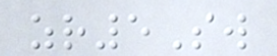zr5Sw
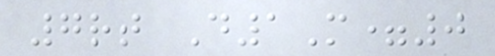7rt D1M=0
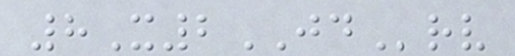8X2JDrv
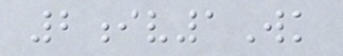2iv1Wk
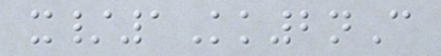x/1Kk2nC
